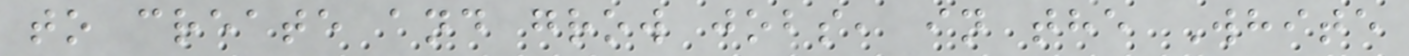to create and grow jobs, in the White
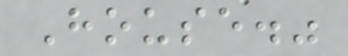House."
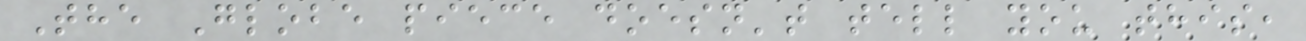The Globe piece doesn't tell you this,
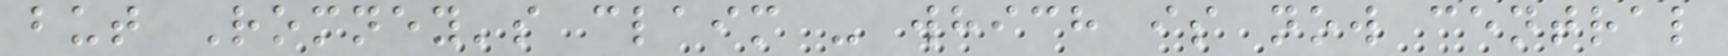but Romney's claim - which is now central
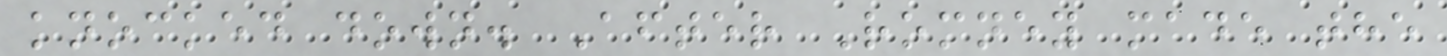knocked down. After Romney made the
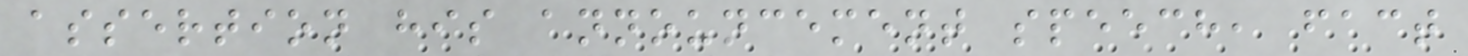assertion his announcement speech, fact
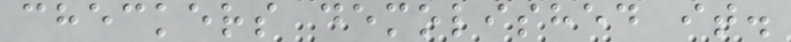checkers demolished it.
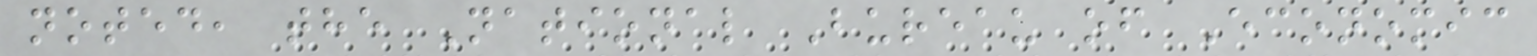noted, the National Bureau of Economic
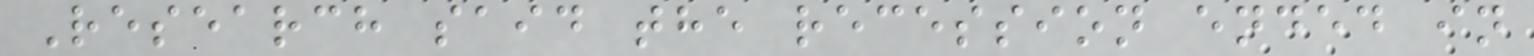Research said the recession ended in
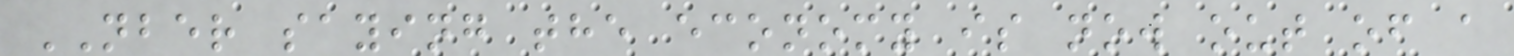NBER saying the economy is now out of a
